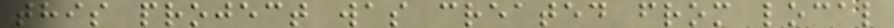this project was created from local
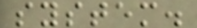system.
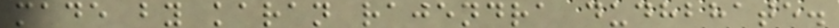made by karan rajendra dudhbhate.
